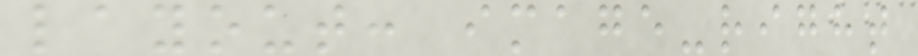layout: image-right
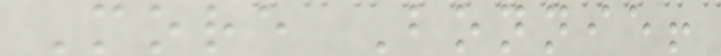More Bonnie!
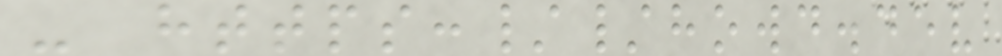- https://howd.dev
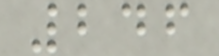246
